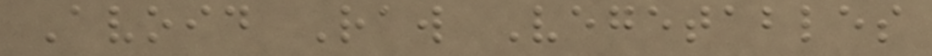Avoid Raw Vegetables
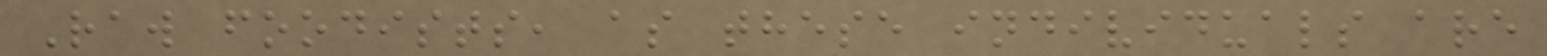Raw foodists, as these individuals are
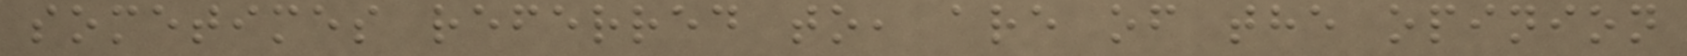sometimes referred to, are of the opinion
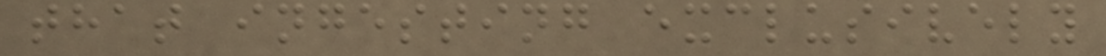that ingesting exclusively
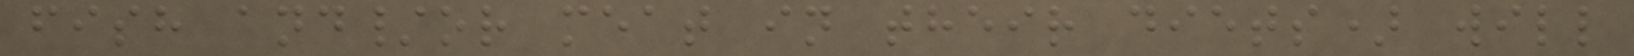fish and/or meat in their diets) will
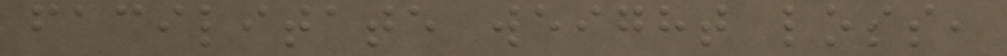facilitate weight loss,
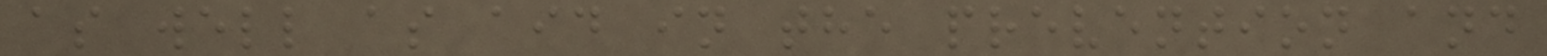as well as aid in the prevention and
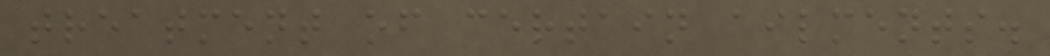treatment of certain ailments.
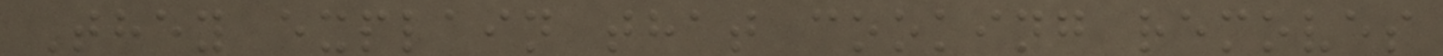They explain that cooking removes
